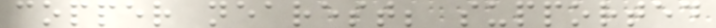copper nearest; supported
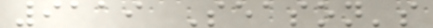9119 Season's
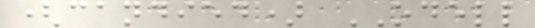(candied) ODELL
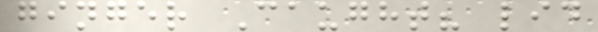ginger Caught? lid
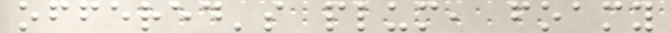offered's plum, foamy
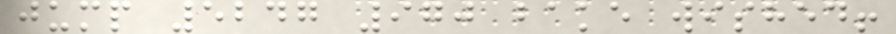jump 5247 970 bake wished!
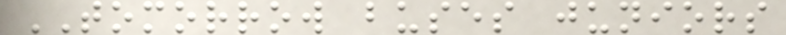TOMORROW buses juniors
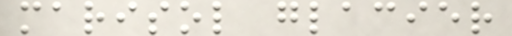marisol glacier
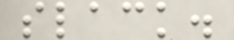slack.
